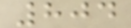804
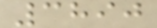3890
